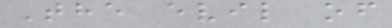The evil of
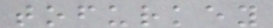tofurkey
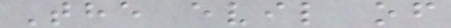The evil of
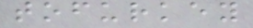tofurkey
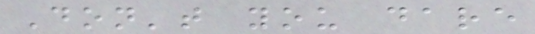Don't you dare
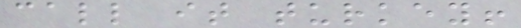call it turkey!
